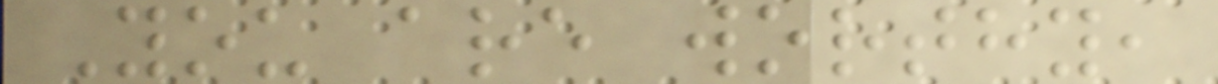You are worthy,
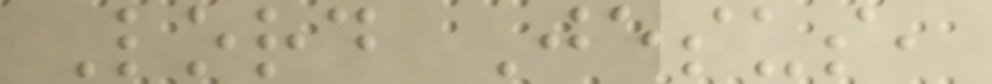Lord Jesus,
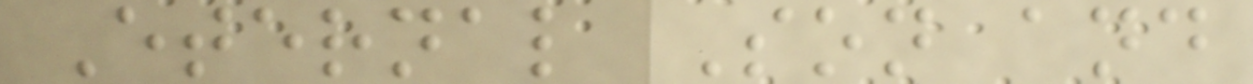Eternal Son and
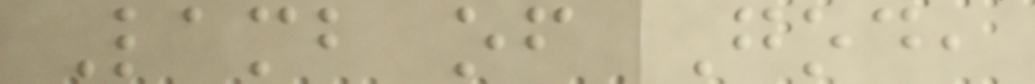Lamb of God,
